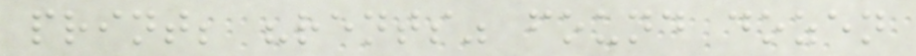print; "rents" found dozen
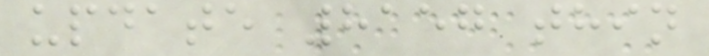update 8157 thin
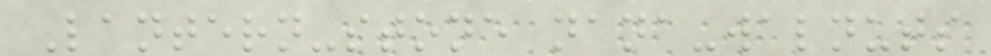Lantern-stone nana-walnuts
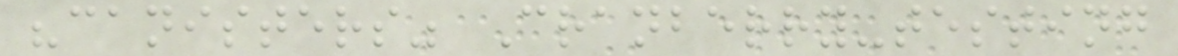"canisters" Cranberry-testing
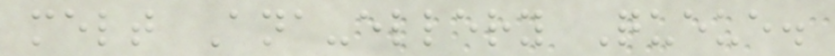melt Ana-ellery Queue.
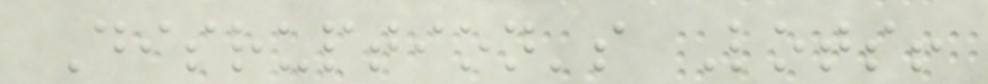Disruption's Lots!
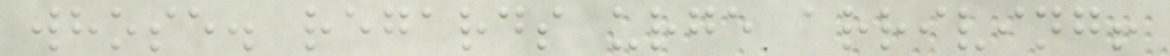whose. regards urge arriving!
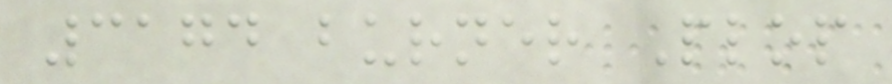3174 burner Plop
